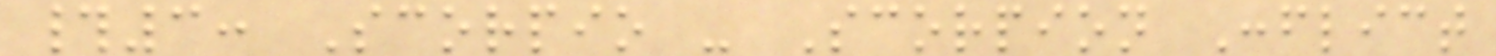#3: Scorpio - Scorpion Conflict
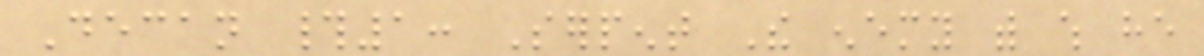Decan #1: Serpent The enemy with which he
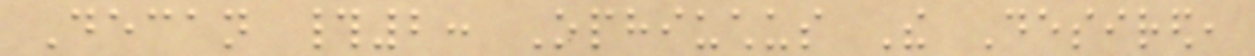Decan #2: Ophiuchus The Desired,
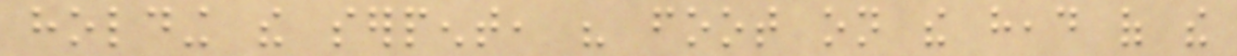holding the serpent, his foot on the head of the
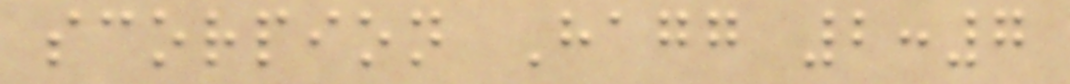scorpion Hagg 2:7
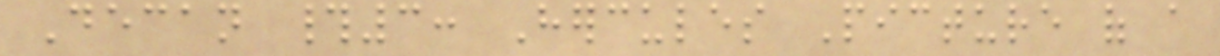Decan #3: Hercules Picture of a
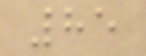85
